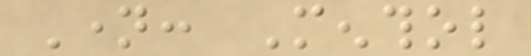Name: Menthol
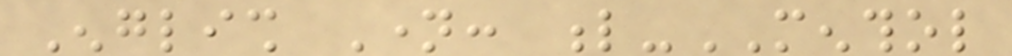English Name: l-MENTHOL
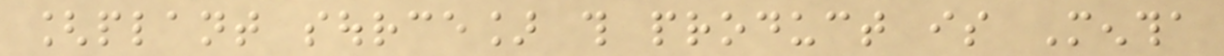[plant source] this product is Mentha
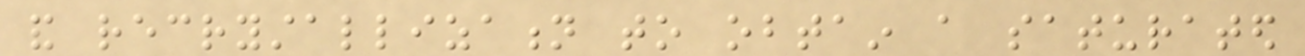and recrystallization to obtain a saturated
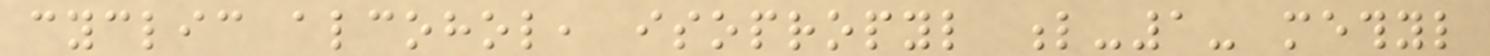cyclic alcohol, isopropyl l-1- methyl
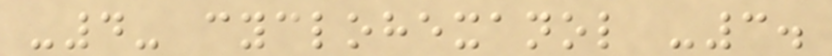-4- cyclohexanol -3.
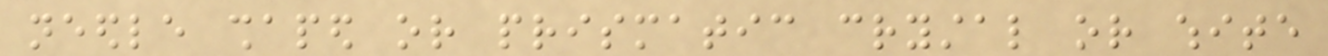needle shaped or prismatic crystal or white
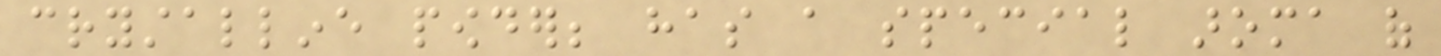crystalline powder; has a special aroma of
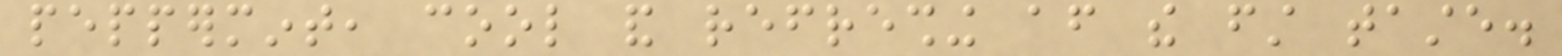peppermint, cool and refreshing after the first taste.
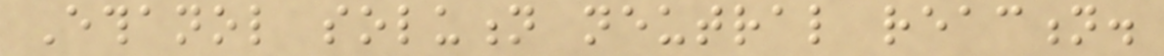Ethanol solution neutral reaction.
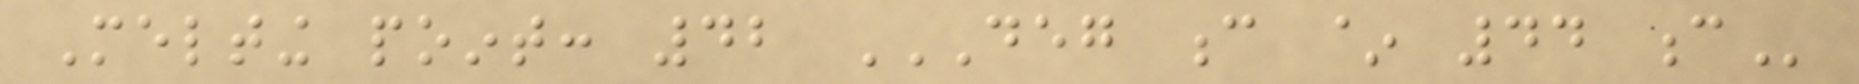Melting point: 42 DEG C ~ 44 C
